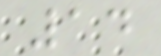14
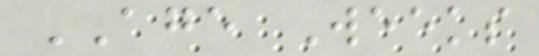AGE Weeks
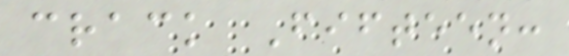crack Fifteen:
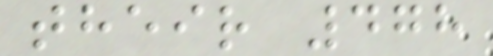their 478
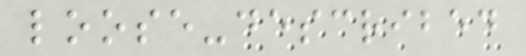loose-described
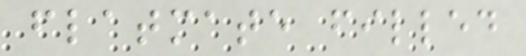flatmate filled
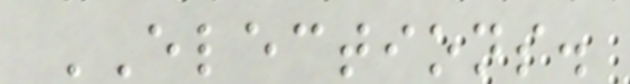ELECTIONS.
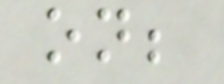on;
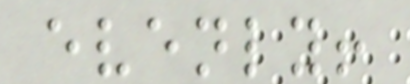evenly!
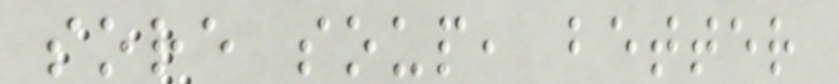sore soup, better
